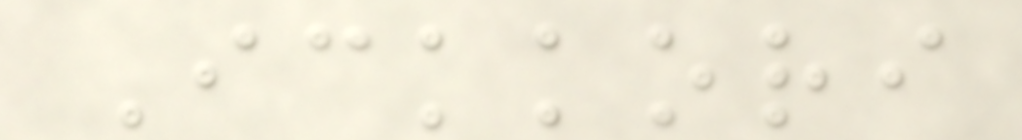Ickkori
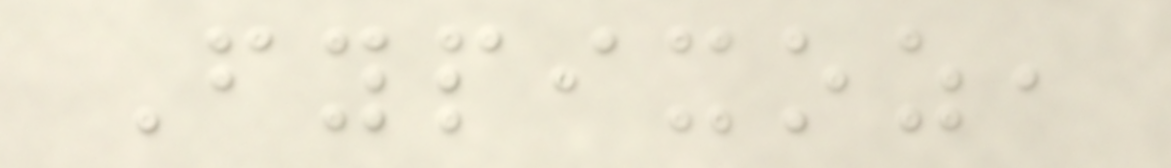Fypixoz,
